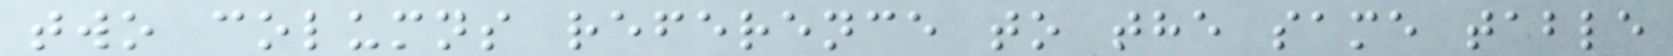two columns reference to the same table
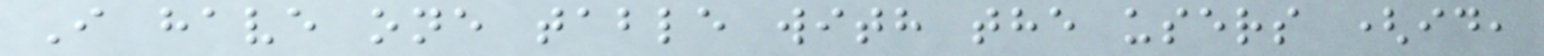I have one table with the users (id,
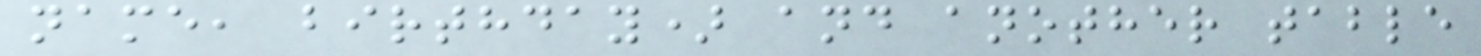name, birthday) and another table
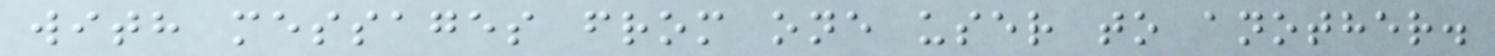with messages from one user to another.
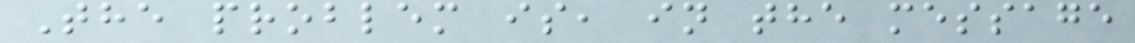The problem is, in the message
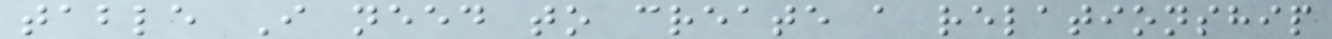table I need to create a relationship
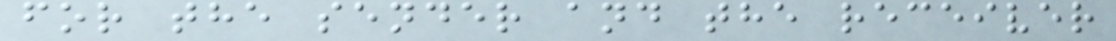for the sender and the receiver
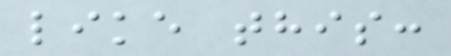like this:
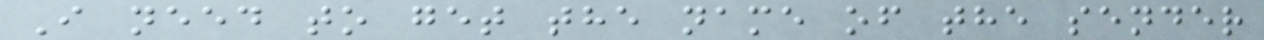I need to get the name of the sender
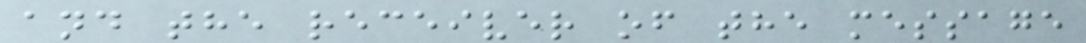and the receiver of the message
